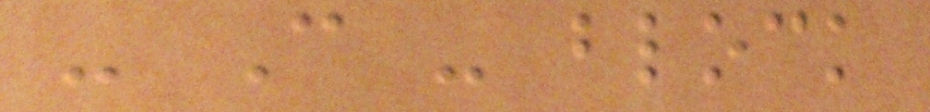- C - block
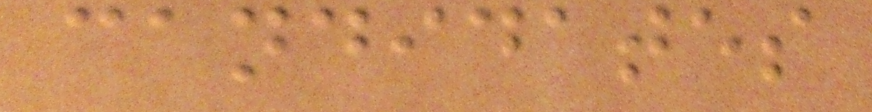candidates
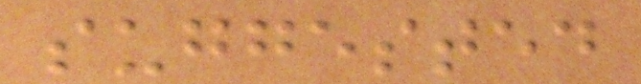suggested
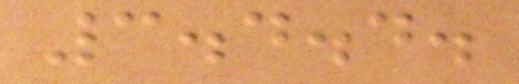3.4.4.
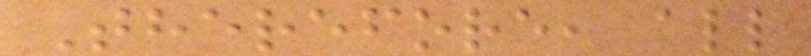Therefore, all
